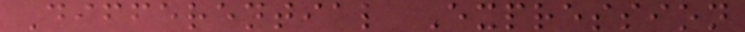Differential Expression
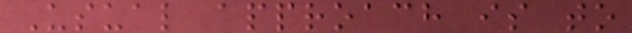Usual approach is to
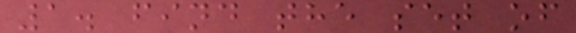1. find the set of
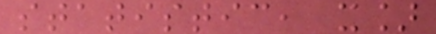statistic, x]
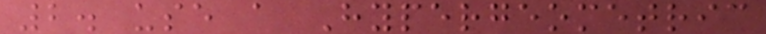2. use a Hypergeometric
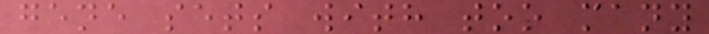gene sets with too many
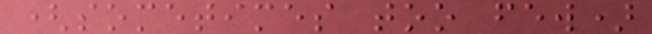(sometimes too few)
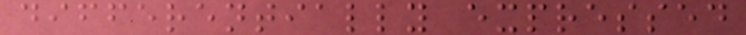differentially expressed
